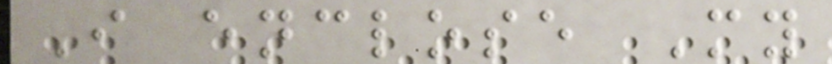I enclose My
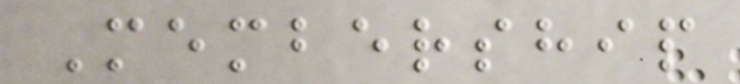Membership
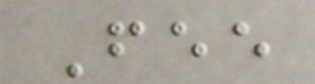Fee
